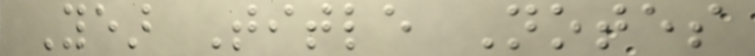Year Title Notes
